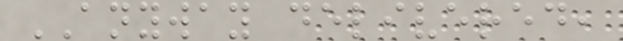ANYWAY delivered,
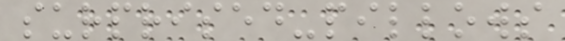surprised-pillows
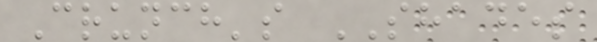Crunch's SHADES
